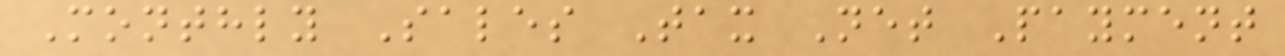Monthly Sales Tax Net Payment
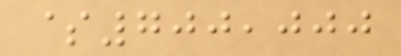$700,000
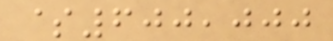$600,000
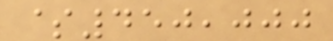$450,000
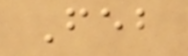Feb
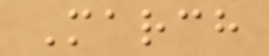March
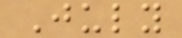July
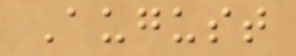August
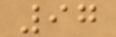97
